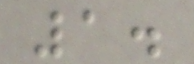1.
